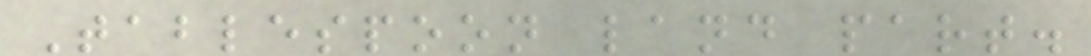Tablespoon land part.
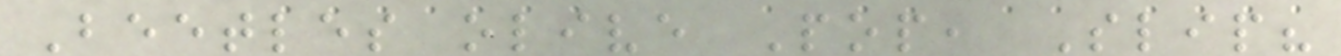Beetles olive Pop, Slip?
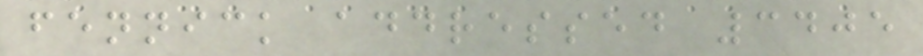fennick addressed 3405
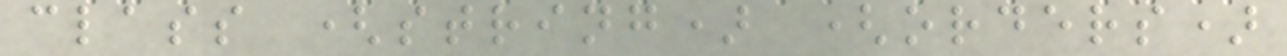class (string) (orders)
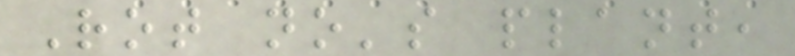Rot no's plant,
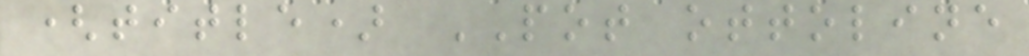(title) POT ottoline
